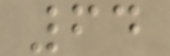64
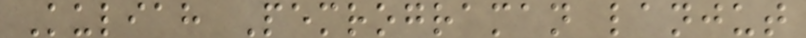Kuliah Pemrograman lanjut
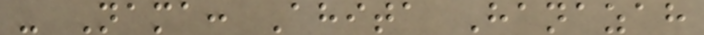- Nama: Ahita Hanazah
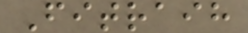Fitraih
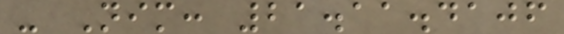- Nim: 21.11.4106
